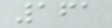161
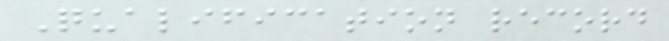Qualification record
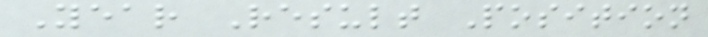Year Result Position
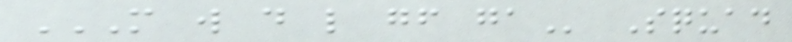M W D L GF GA Squad
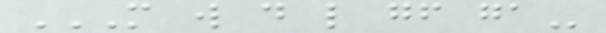M W D L GF GA
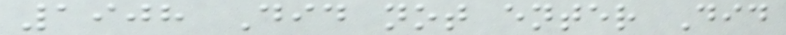1908 Did not enter Did
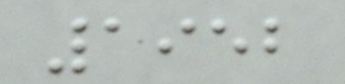1952
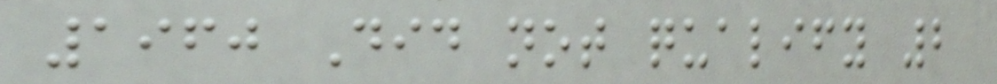1960 Did not qualify 2
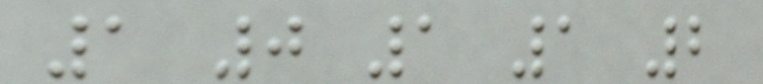1 0 1 1 2
